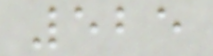525
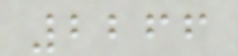2266
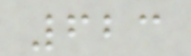623
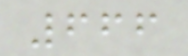666
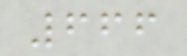666
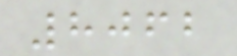8062
